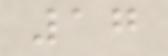17
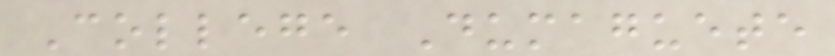College Dumaguete
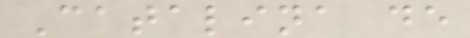Catalina de
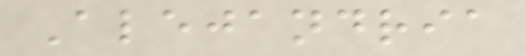Alejandria
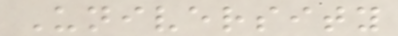University
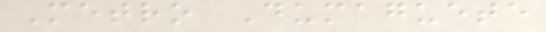Metro Dumaguete
